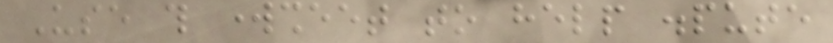Use this worksheet to help dispute
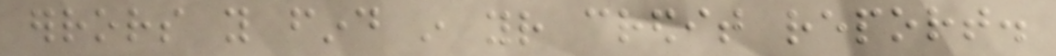errors you find in your credit report.
